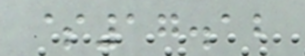$17.12
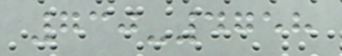730-4758
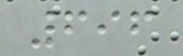696
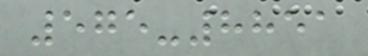575-8851
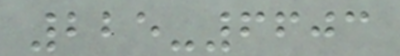225-6603
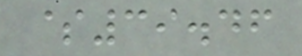$39.46
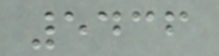5436
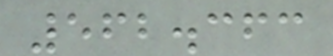562.363
